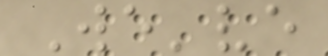We've
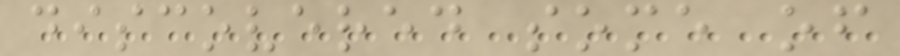discovered some of
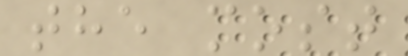the most
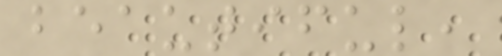beautiful,
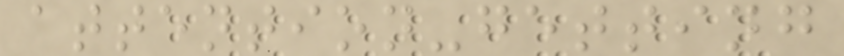attention-getting
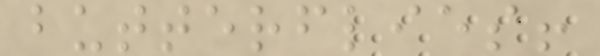butterflies!
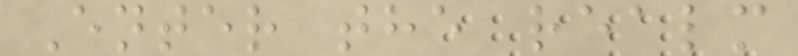Enter the realm
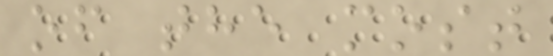of the most
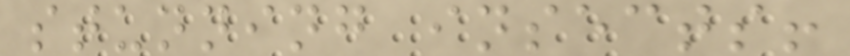stunning insects!
